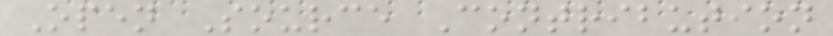Open Source Contribution
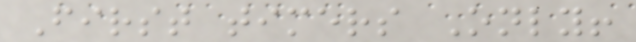First timers Only!
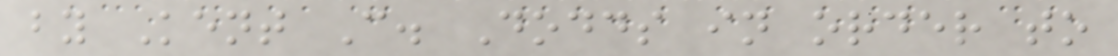by Kent C. Dodds in order to
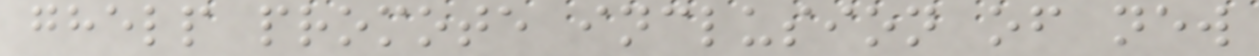ghelp promote inclusion of new
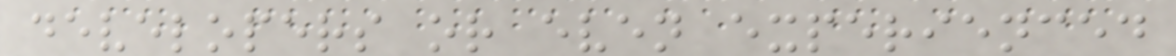developers or even experienced
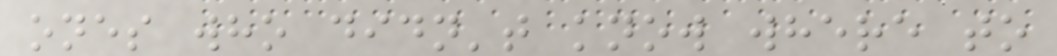ones who didn't know where to
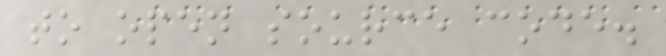to open source code.
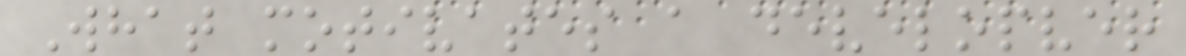What motivates a developver
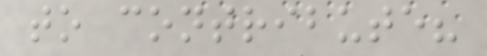to contribute?
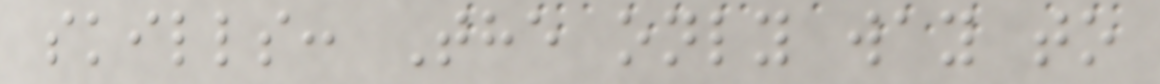skills: The only way to
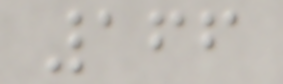166
